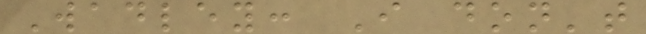Wadley: I don't
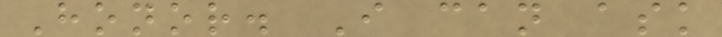Honor. I can ask
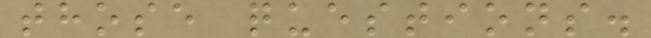those questions.
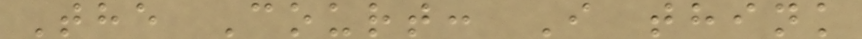The Court: I think
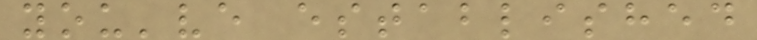you've established
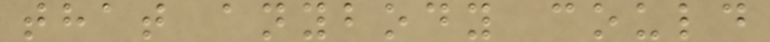that anybody could
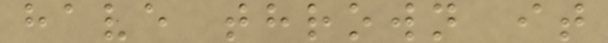have thrown it
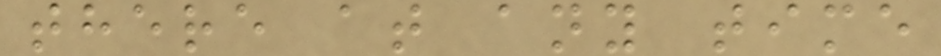there at any time
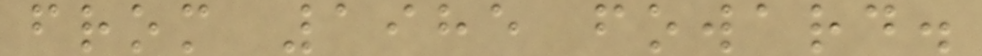from 1985 foward.
